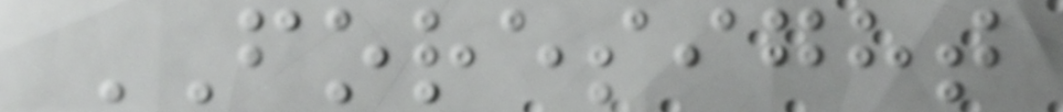FORESIGHT
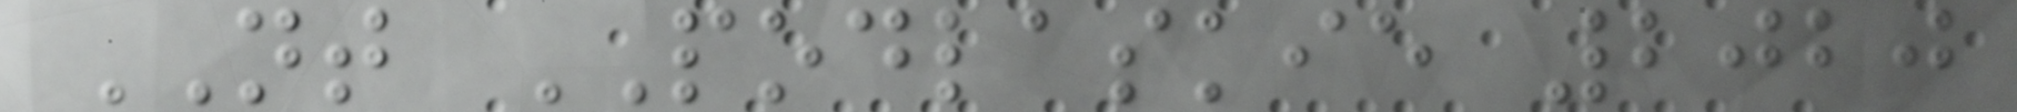NT PODLASKIE 2020
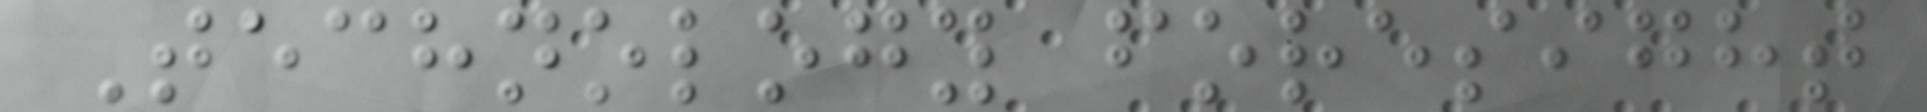Technology foresight
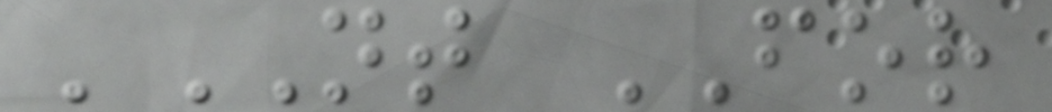'NT FOR
